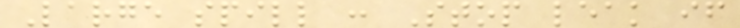Large spill : Stop leak if
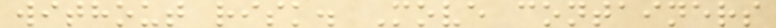without risk. Move containers
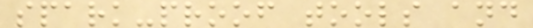spark-proof tools and
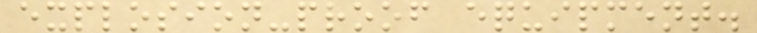explosion-proof equipment.
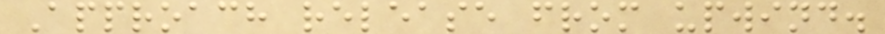Approach release from upwind.
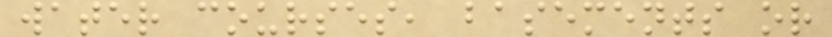water courses, basements or
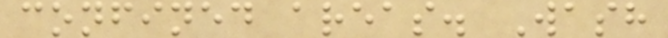confined areas. Wash
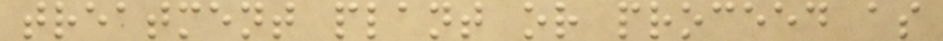treatment plant or proceed as
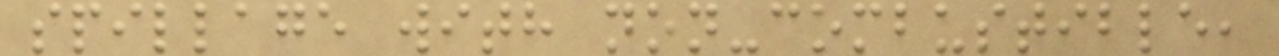spillage with non-combustible,
